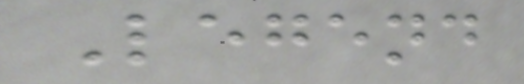Legend
